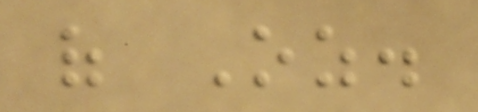of Oz.
